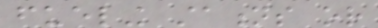fueling stations or
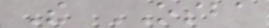The OSBA
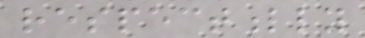respectfully
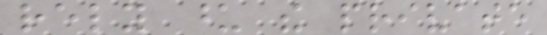rely upon the private
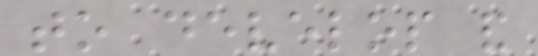to develop and
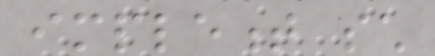implement such
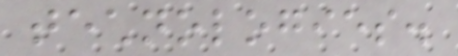technologies.
